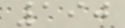190
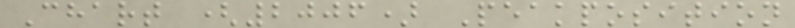Chart (2006) Peakposition
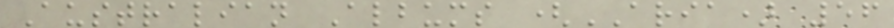Australian Albums (ARIA) 56
